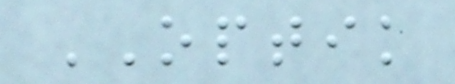OPTIK
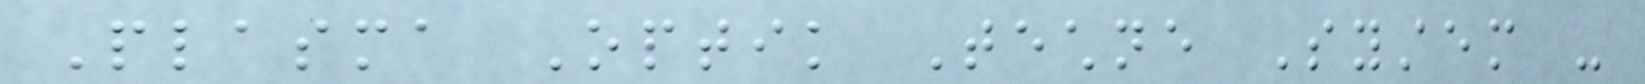Plasma Optik Techne System -
